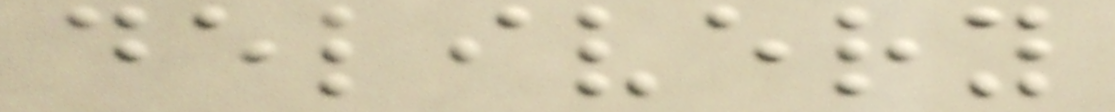delivery
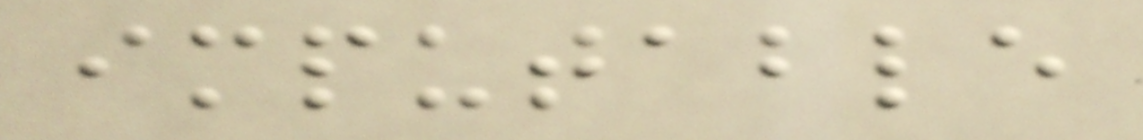imputable
